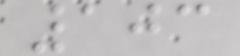103
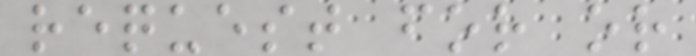request for or
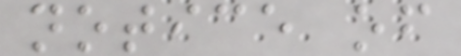notice of
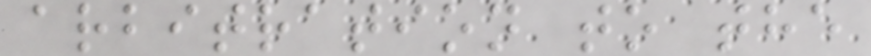arbitration to the
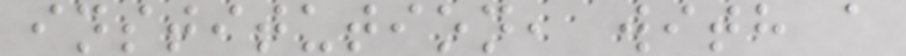institution, with a
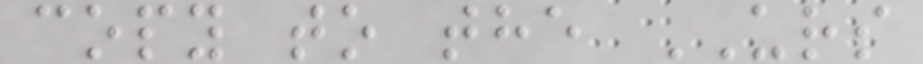copy to the URS
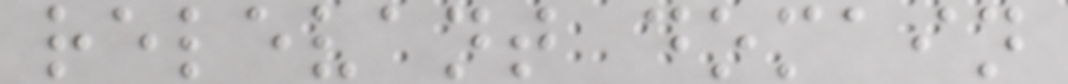relevant domain
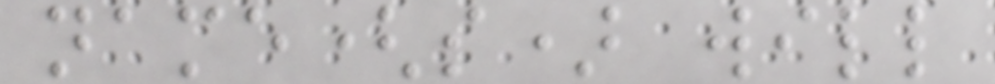name(s) will
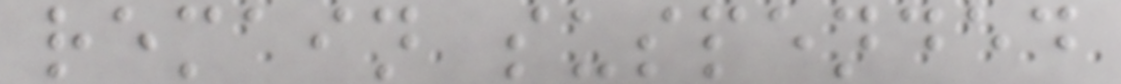remain suspended
